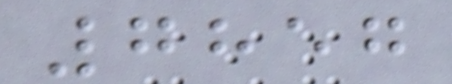7857
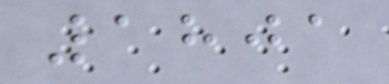1801
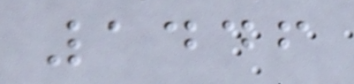1446
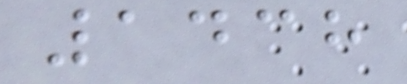1438
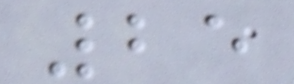25
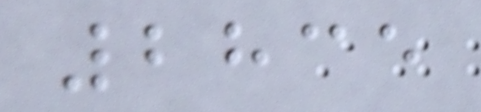2835
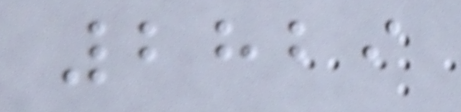2829
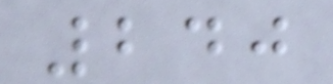240
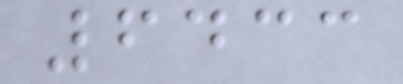6433
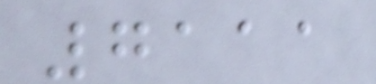7111
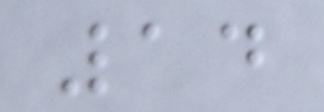14
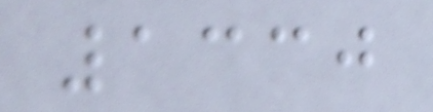1330
